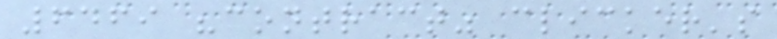6469 "contract" clicker's
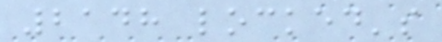2148 locked's
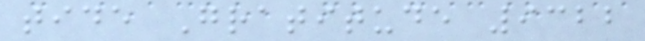tide Gratitude 9322
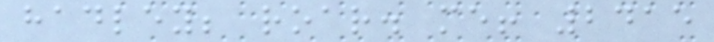hadley; roar. me! 2415
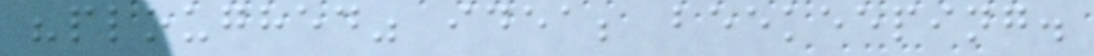"ploughed" idea; beekeeping.
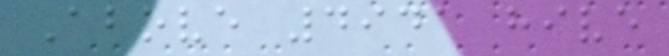Above 4941 hive
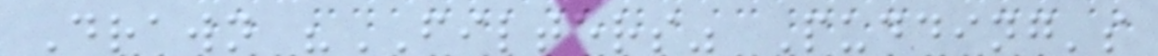Drawn "FILTERS" Pudding's
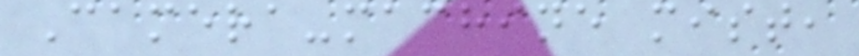Camera-machine mist,
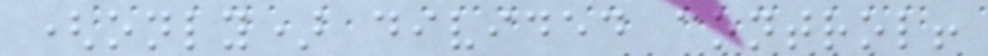(only) divided control!
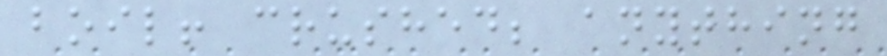boil! crushed; anything
